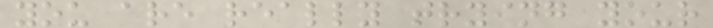you are really trying your
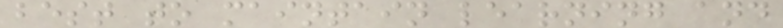best to maintain learning and
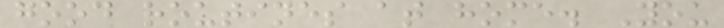good routines at home. You
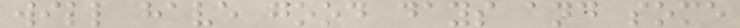will have good days and some
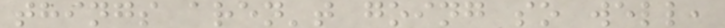things aren't going so well,
